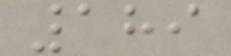189
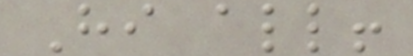Hi all!
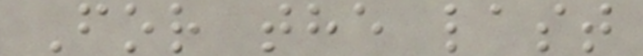For the last
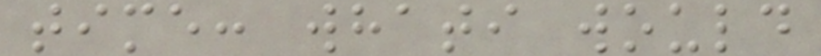time: whati would
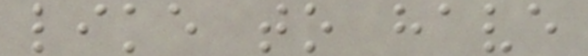like to have
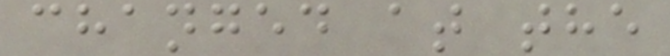changed at the
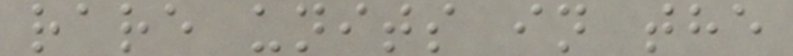rare units in the
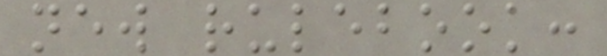new rulebook:
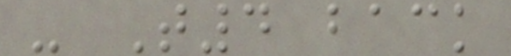- T4 back
